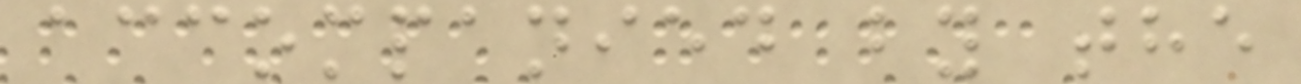accompanied by the
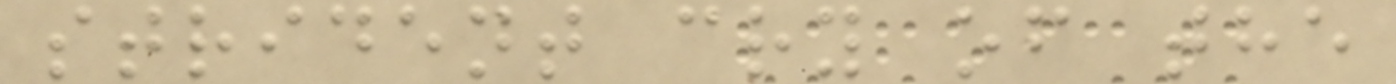strident cry of the
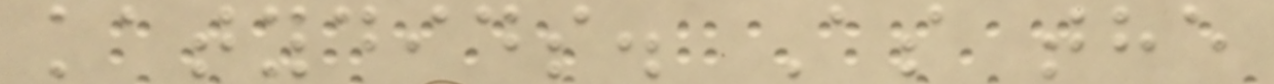katydids. As the
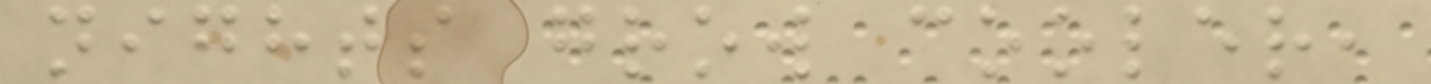nights grow cooler,
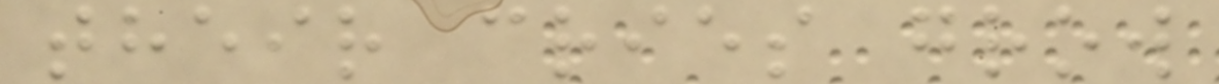their cries grow
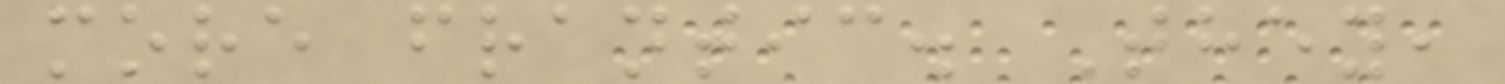more frantic. They,
